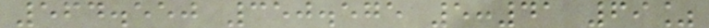564.550 350.575 5:41 69%
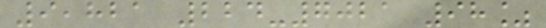9,821 224-7021 98%
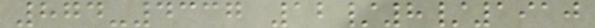874-4337 12/8/1910
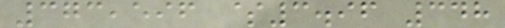373,596 $3.96 348
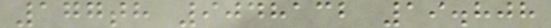177th 9048132 19.808
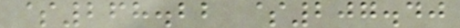$268.22 $207.40
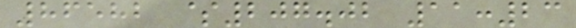86582 $207.02 11:23
